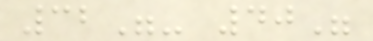32"- 40"
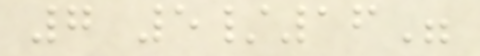7 5/16"
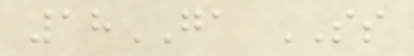18GA SS
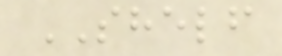SHELF
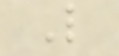L
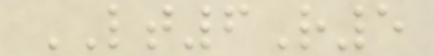LT6R5
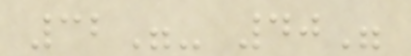32"- 40"
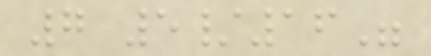7 5/16"
